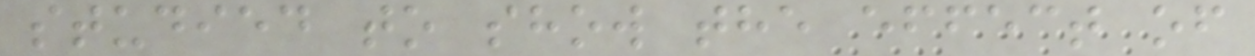studied to show the effect of
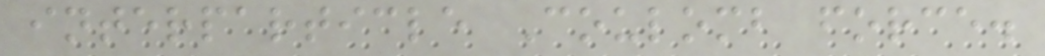interparticle Coulomb force.
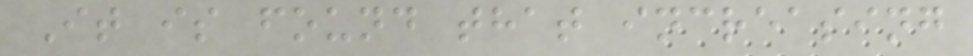It is found that increasing
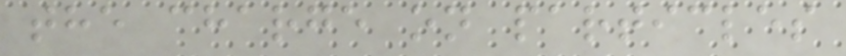the charge on particles
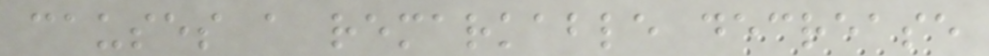causes a remarkable decrease
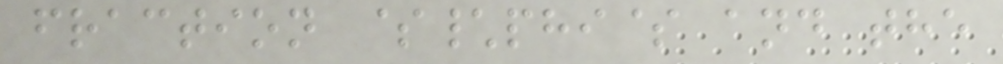fraction $\phi$ and the
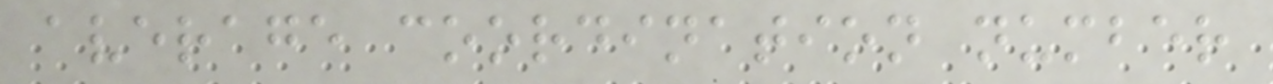average coordination number
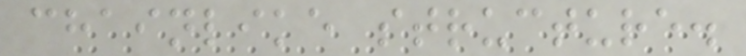chainlike structure.
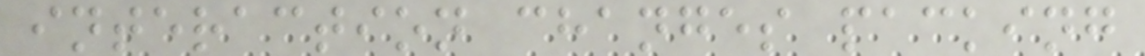interaction changes packing
